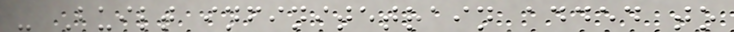- Built infinitetrain added to
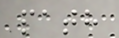path
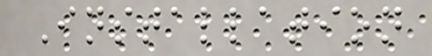Installation
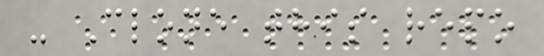- Clone this repo
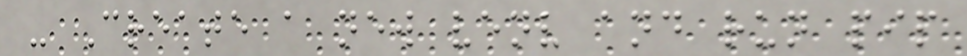- Create a new venv and run pip
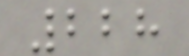228
